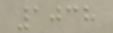1038
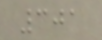301
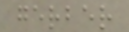gerber
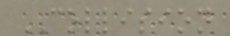COLLISION
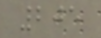205
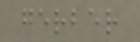gerber
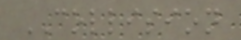COLLISION
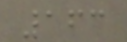163
